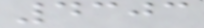4303
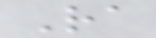Ra
